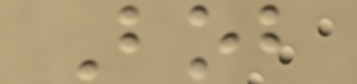Bob
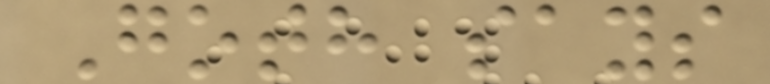Goth says
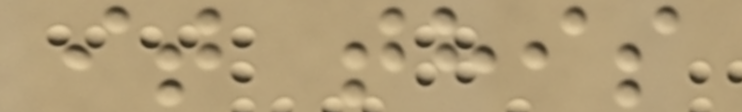it this
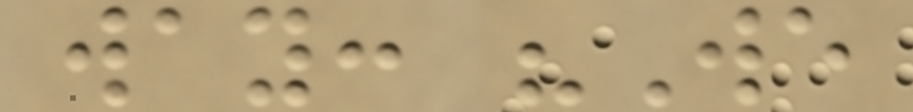way: "We
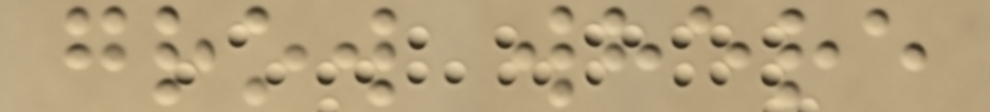grow where
